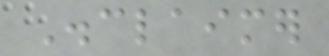Disclaimer
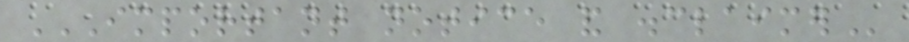IMPORTANT NOTICE AND DISCLAIMER
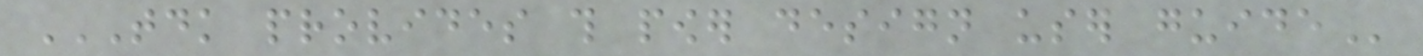TDK PROVIDES THIS POWER DESIGN USER GUIDE
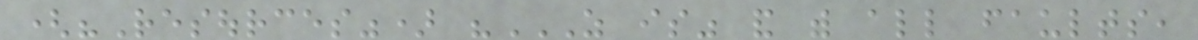("Resources") "AS IS" AND WITH ALL FAULTS,
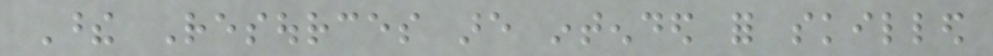These Resources are intended for skilled
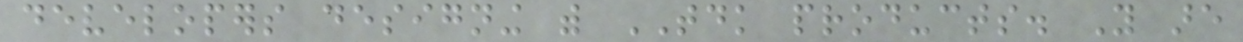developers designing with TDK products. You are
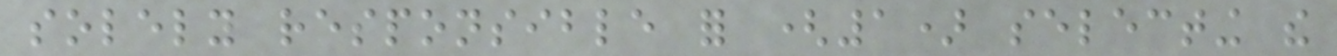solely responsible for (1) selecting the
